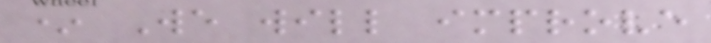* We will improve
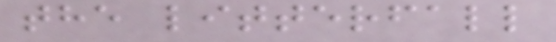the litterfall
